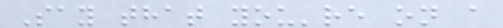Say that you're on a
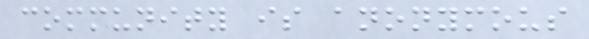community is anonymous
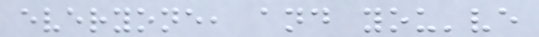everyone, and you've
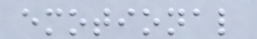emotional
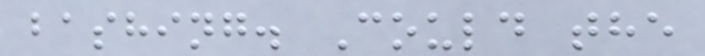bashing. Could the
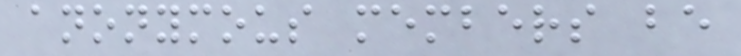anonymous members be
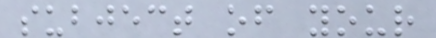subject of your
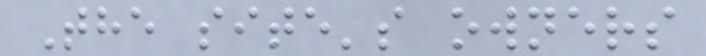The site's owners
